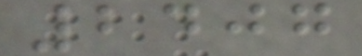2407
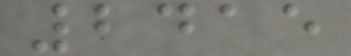2415
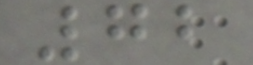72
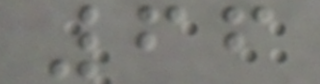66
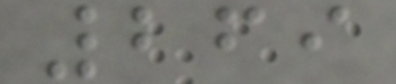269
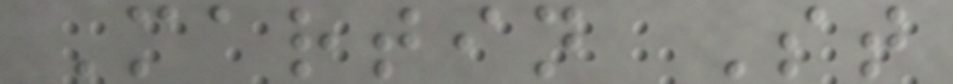Martin St
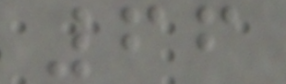66
